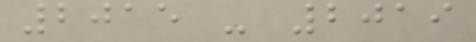2015 - 2019
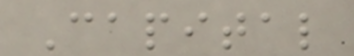Capital
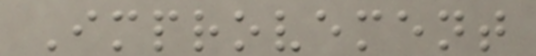Improvement
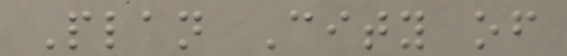Plan City of
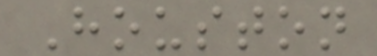Houston
